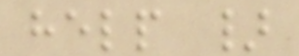help }
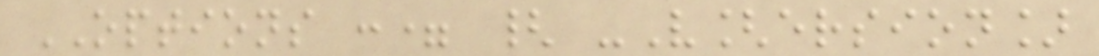OPTIONS := { -V[ersion]
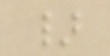}
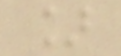]
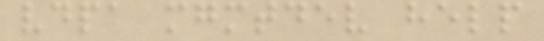vdpa mgmtdev help
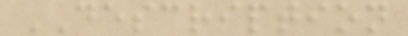DESCRIPTION
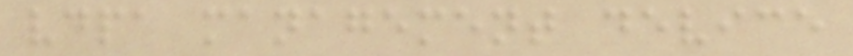vdpa management device
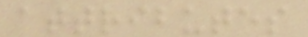attributes
